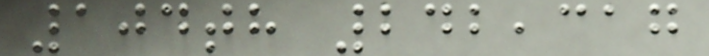104th 242,317
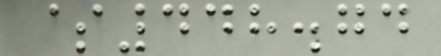$448.74
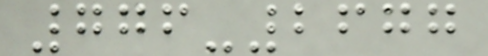776-2677
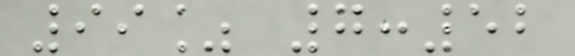99% 7:52
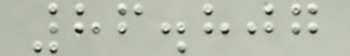86.807
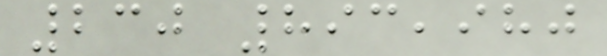230 893,980
